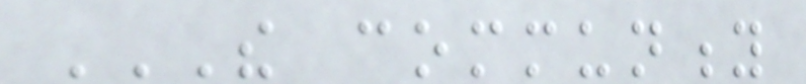THE COMMUNITY
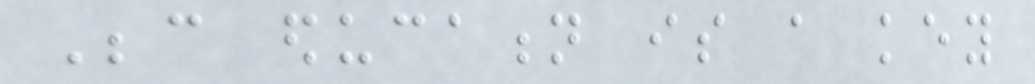Because education is a key
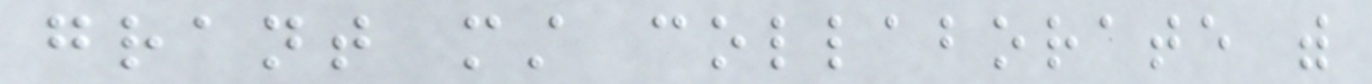grant must collaborate with
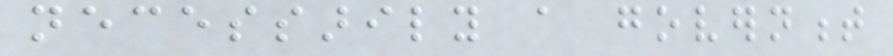necessarily a government
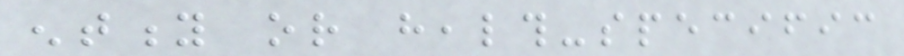entity or health-specific
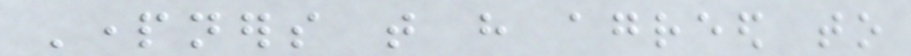Partners that have agreed to
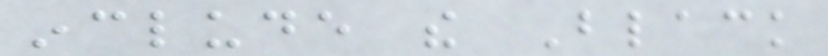include the Black
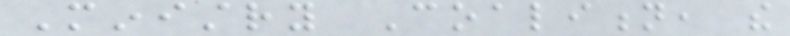Ministry Coalition, the
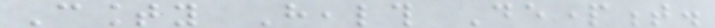County Health Department.
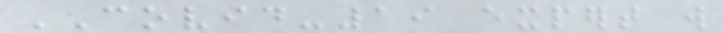COVID-19 expert will
